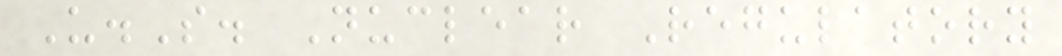U.S. Nuclear Regulatory
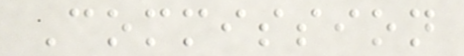Commission
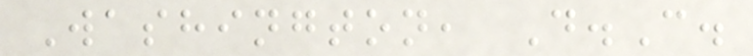Washington, D.C.
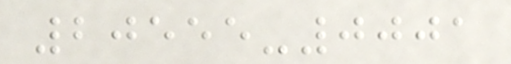20555-0001
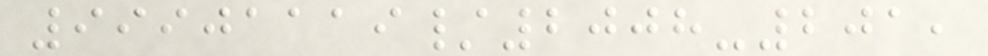99901119/2008-201,
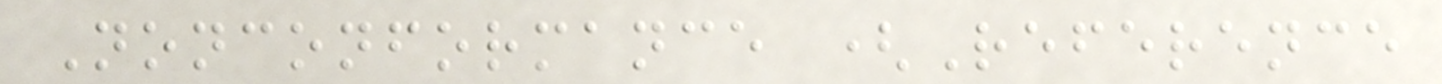Nonconformance (Reference
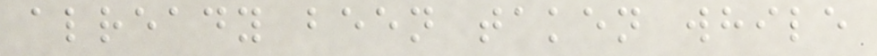already been taken while
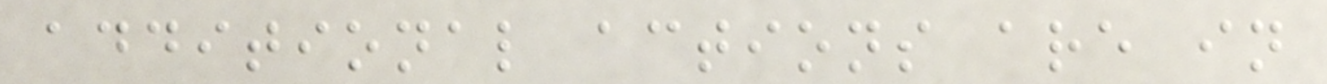additional actions are in
